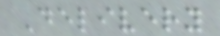Delivery
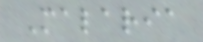Malaria
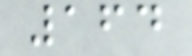164
